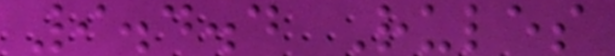9.4.4 Rules
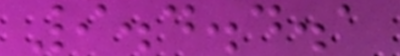9.4.4.1
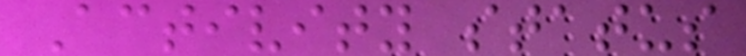Activity status
